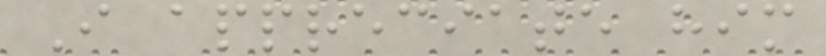I appreciate him
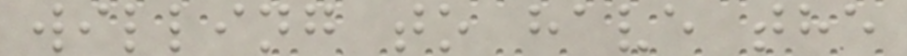willing to have the
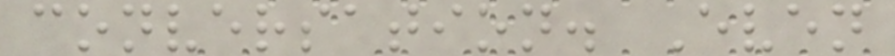conversation. Even
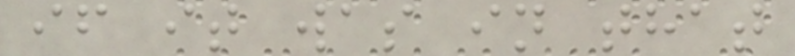if it was in that
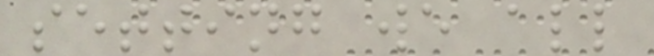setting we all
